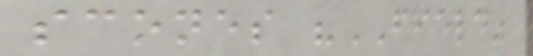scones "FIELD"
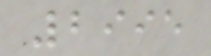2995
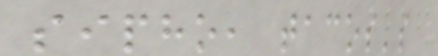sipho, tacos's
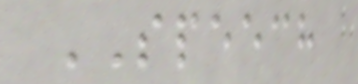SPEECH
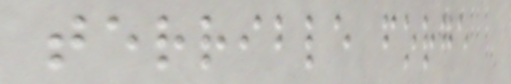terrible forge
